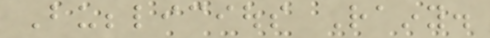Bubblicious Rainy.
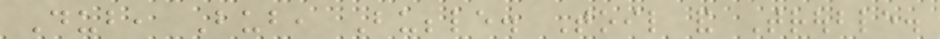Dub, Bub, Bubble. Toil and Trouble.
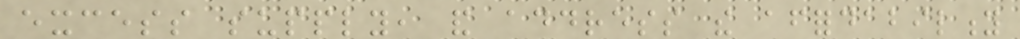excess supply, and address the affordability
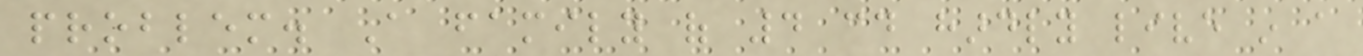problem. A family of 4 could hardly live in a
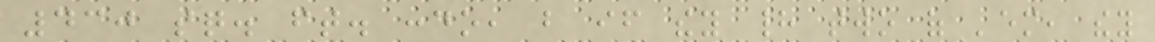430 sq. ft. condo, but if they had two of 'em, they
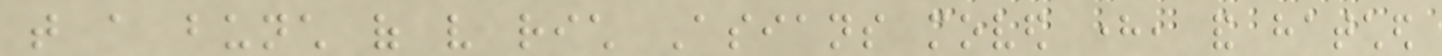that a bunch of very rich Asians moved here, and hatched
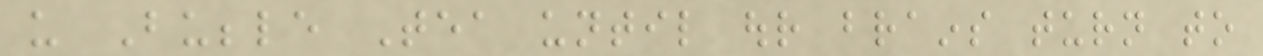us Bubble Tea until our brains turn to
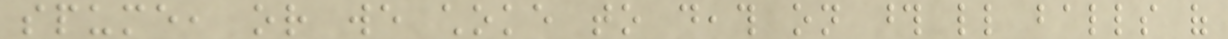spume, or we choke to death on those little balls of
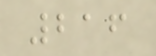216
